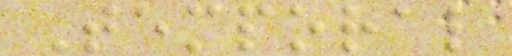Temporal
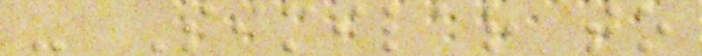- Similar to
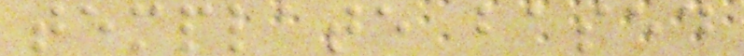template based
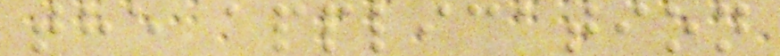the application
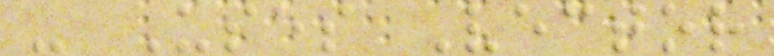- Uses Vector
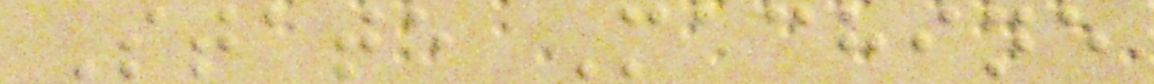State Machine
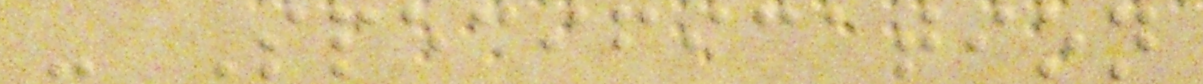- Specification
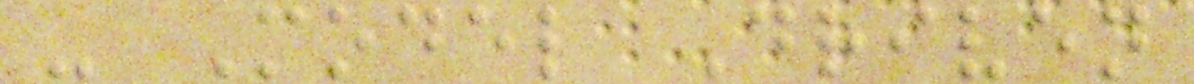- Model Driven
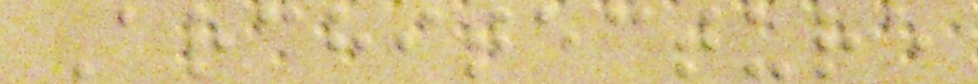Architecture
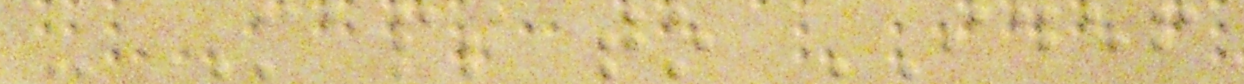- Maps to IDEF
